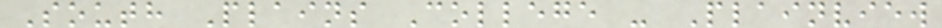South Plains College - Plainview
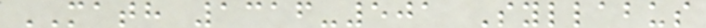MATH 1316-501 Syllabus
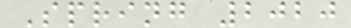Spring 2020
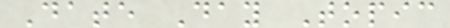Date Day Topic
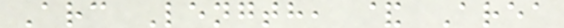Arc Length, & Area
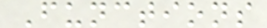Functions
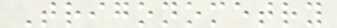Trigonometry
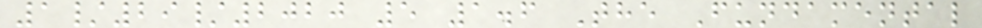1/29/2020 5 1.6 The Fundamental
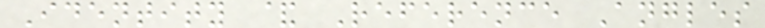Identity & Reference Angles
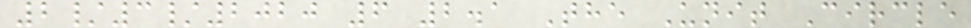2/3/2020 6 2.1 The Unit Circle
